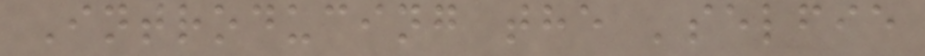Introducing the 'selfie
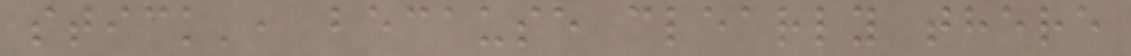stick', because clearly there
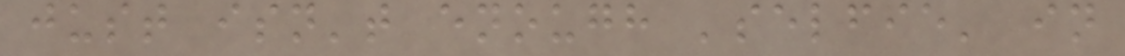just isn't enough 'selfie' in
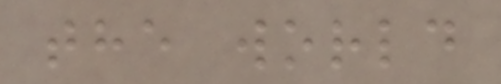the world
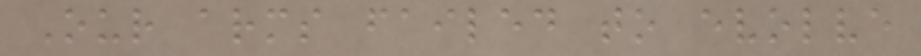Our arms failed to evolve
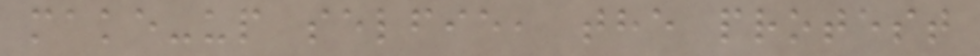make-up selfie, the protest
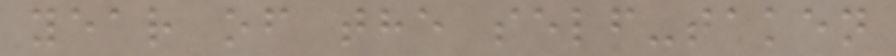year of the self-taken
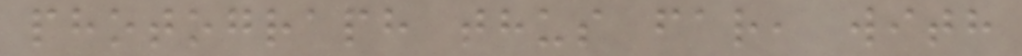photograph thus far, with
